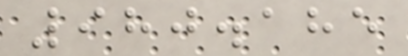980.185
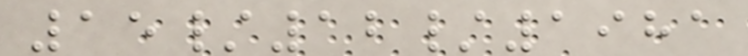15/12/1981
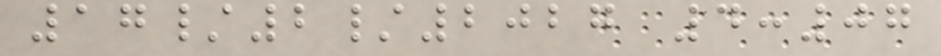17/2/2027 4:07
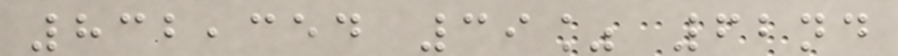832,354 39% 62nd
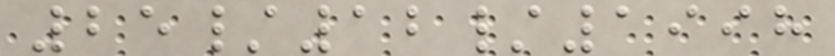25/12/1998
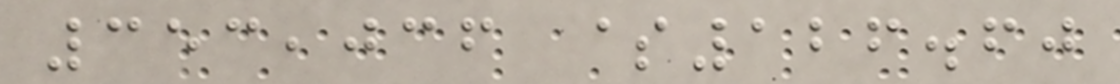353,036 $126.60
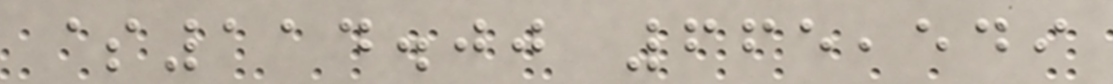$114.00 665,549
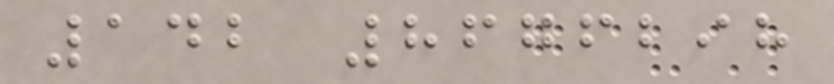142 8676298
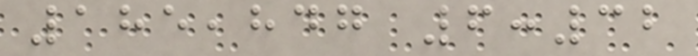185,847 6:32
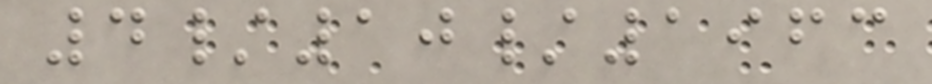4/10/1963
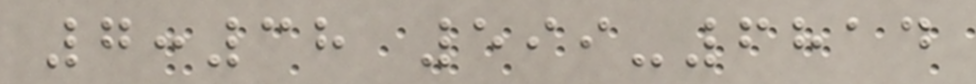7:38 599-6814
